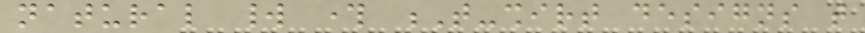natural world through T-shirt designs that
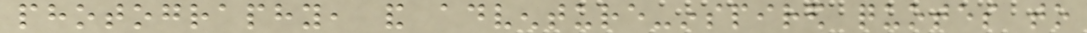photography, and adventure-inspired quotes to
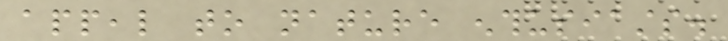appeal to nature enthusiasts.
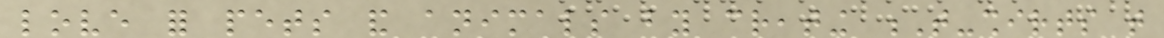love for pets and animals by creating T-shirts that
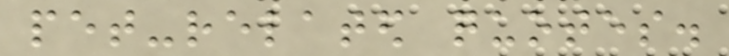pet-related quotes.
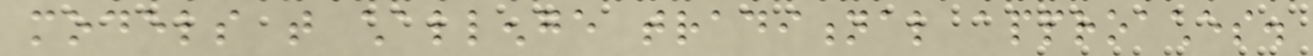models that challenge traditional approaches.
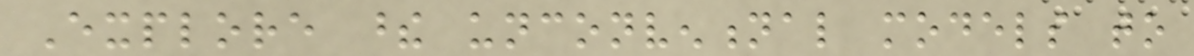Explore these unconventional models to
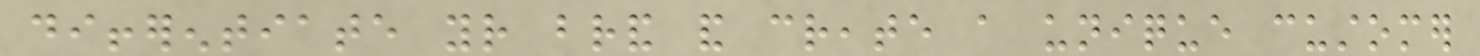differentiate your brand and create a unique customer
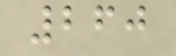260
